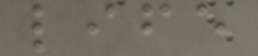life
